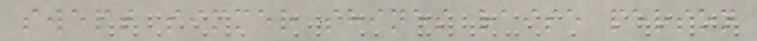swept simmer shines raise person
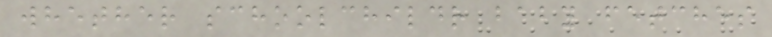whether schoolchildr baby fetches
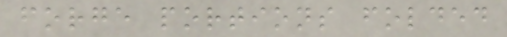forge portions folded
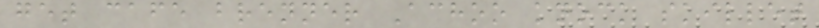get cafe brenner Achoo knock skillet
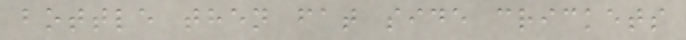bottle then fat side crickets
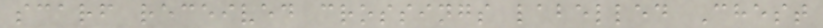scarf received crossings labelled Chest
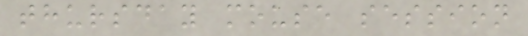thursday mouse session
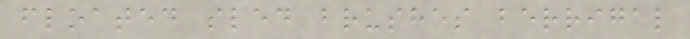floated sled brushes berrigal
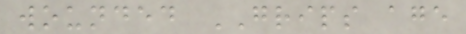wounded GRIPS age
